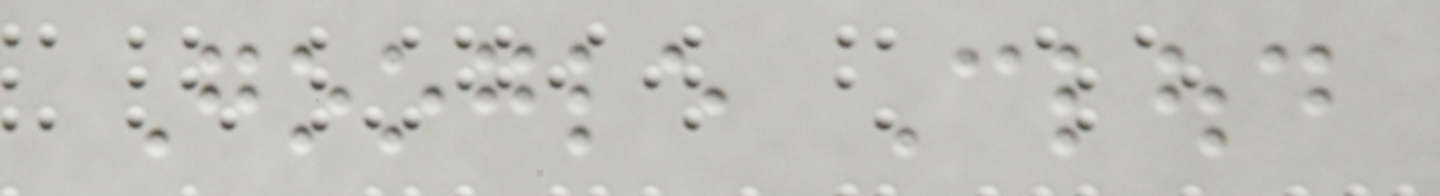Google Cloud
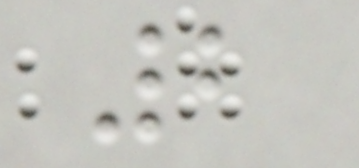2
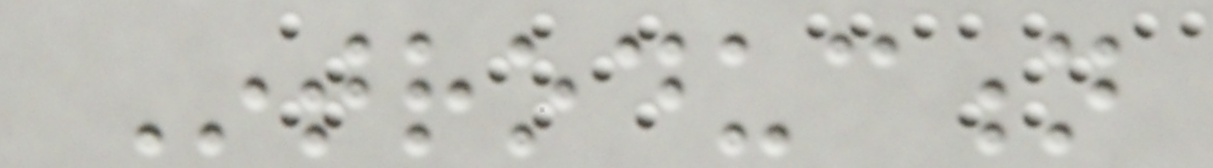Introduction
